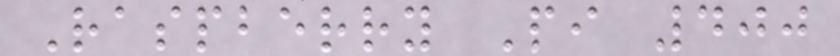Raspberry Pi 400
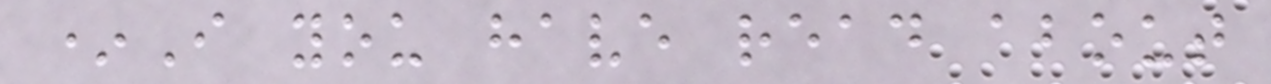*I you have read about
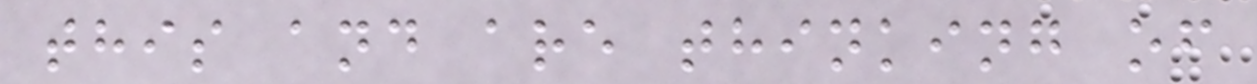this and are thinking of
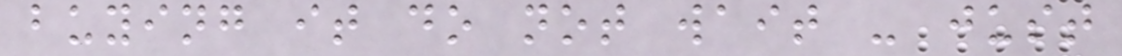buying it do not wait - just
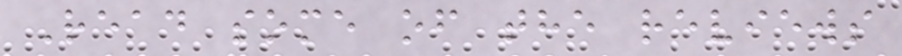Read some of the reviews
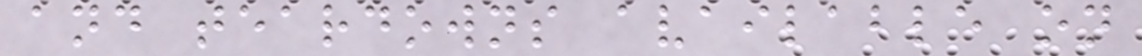and teardowns available on
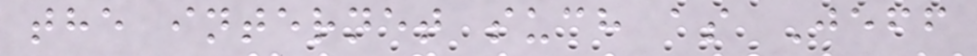the internet such as Jeff
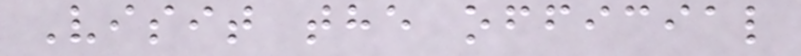Visit the official
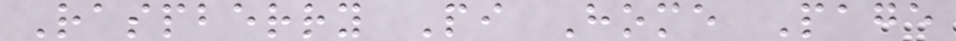Raspberry Pi Home Page
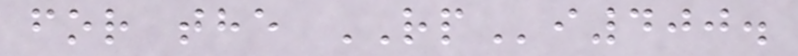for the RPi400.
